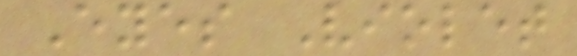Eyes Violet
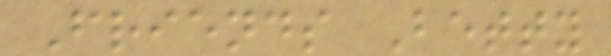Friends Betty
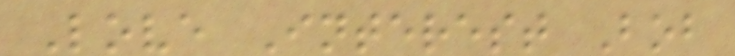Love Interest Bob
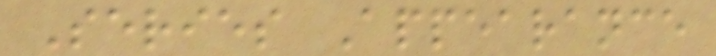Series Appearance
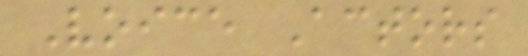Voice Actors
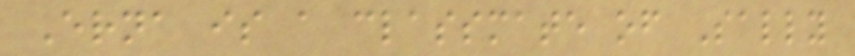Erna is a classmate of Sally
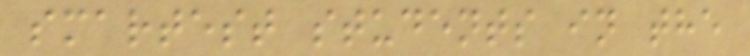smartest students in the
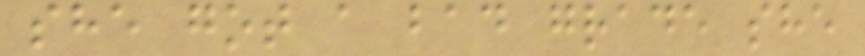she got a bad grade she
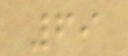69
